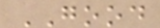GOOD
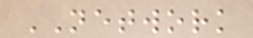NETWORK
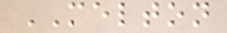MELTON
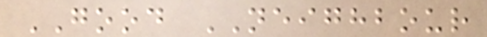GOOD NEIGHBOUR
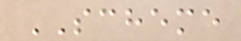SCHEME
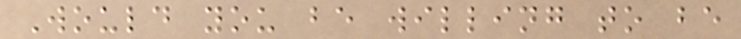Would you be willing to be
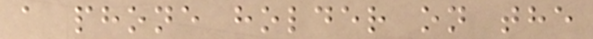a phone holder on the
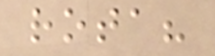rota?
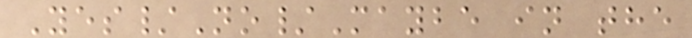Yes/No/Maybe in the
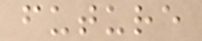future
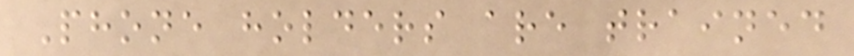Phone holders are trained
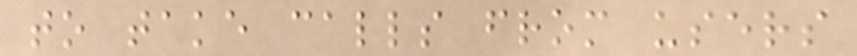to take calls from users
